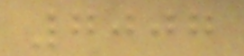7007
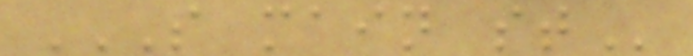S MAIN ST
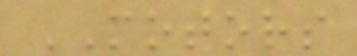MOTORS
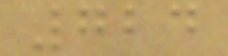724
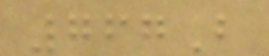767B
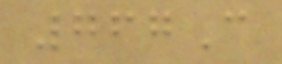767C
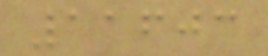11603
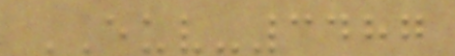EUV-3487
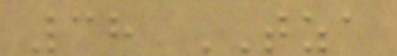38 TZA
